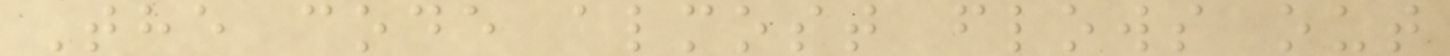The code almost flows out
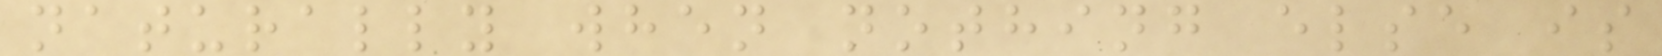naturally when nothing else is
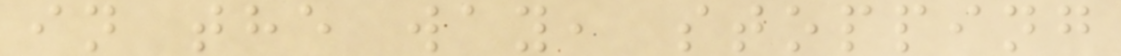in the way, stopping
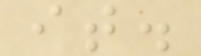it.
